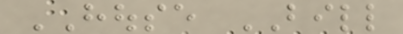HOUSE BILL
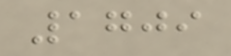1709
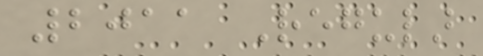2011 Regular
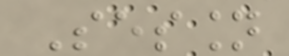Session
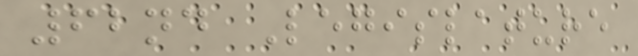62nd Legislature
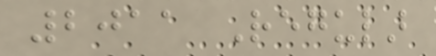2011 Regular
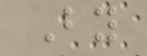By
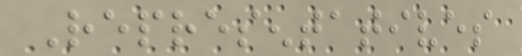Representatives
